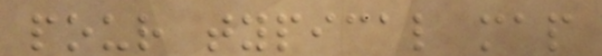pour typical map
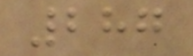287
